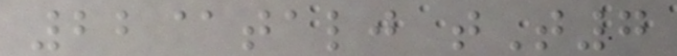22@talj tT7
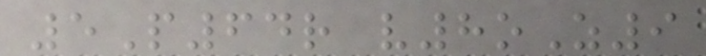5P64r v8oZ9
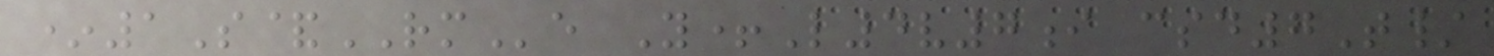*1S&RMe Y+L4v7i csd7T/
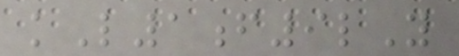kL1f9lY
